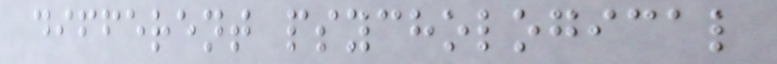different psychological
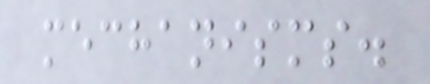mechanisms.
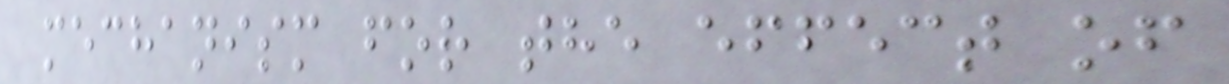mechanism for the effect of
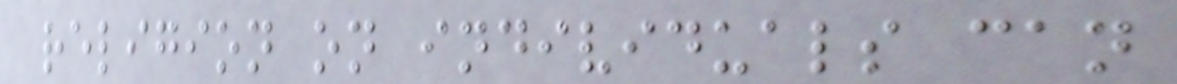religion on individuals can
